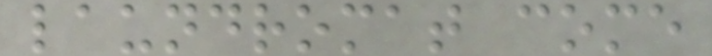laundromat come
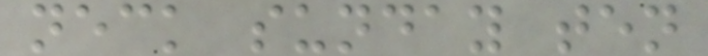neck sunday ten
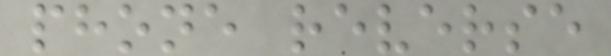phone reverse
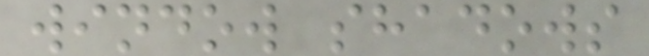window shadows
